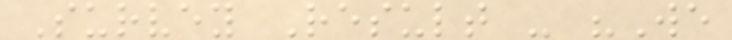Survey Result - "We
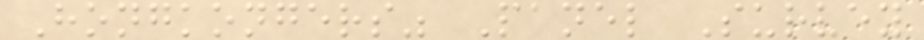Hongkongers" Panel Survey
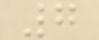7
